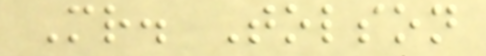Mr. Tolson
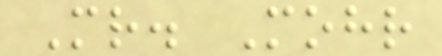Mr. Mohr
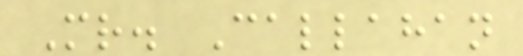Mr. Callahan
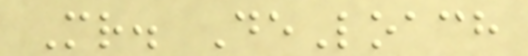Mr. DeLoach
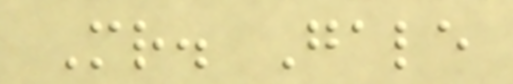Mr. Gale
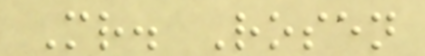Mr. Rosen
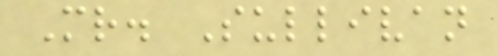Mr. Sullivan
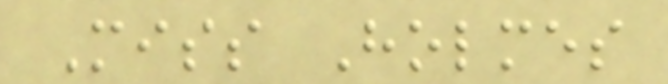Miss Holmes
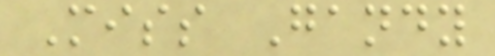Miss Gandy
